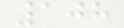108
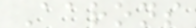Aarons
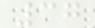37
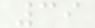39
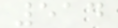514
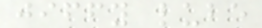jiffy lube
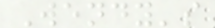Wendy's
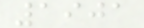1901
